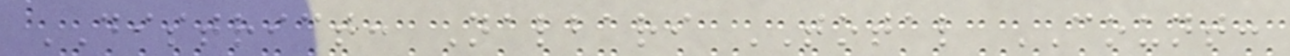DISTRICT: Nalbari TOTAL COUNT:
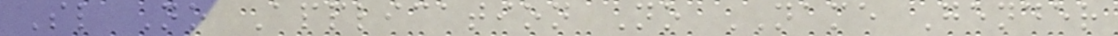Sl No Application No NAME Gender
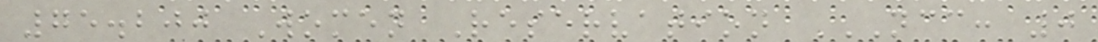75.200 Women Reservation NCC: 0
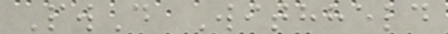PwD Withheld
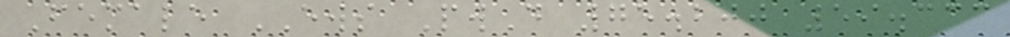Female EWS PwD 75.200 59.333
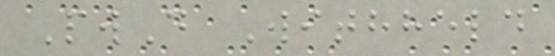PwD Withheld
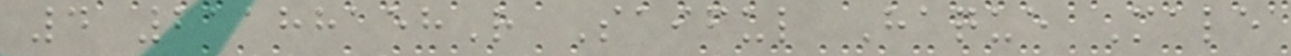4 21188158R Saiful Haque Male
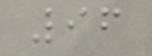96
